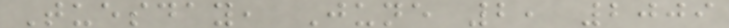Tuesday, June 2, 2009
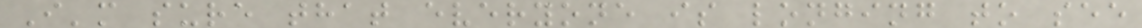I'm sure that everyone is longing to see
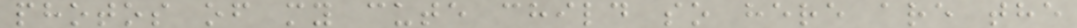photos of my cute child so here are the
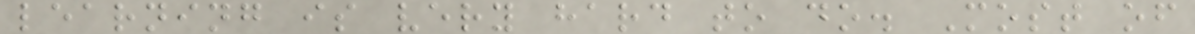learning is very hard to do. Most of
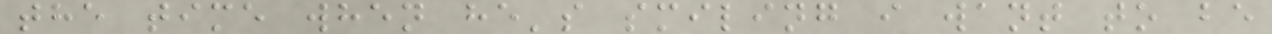the time when he's smiling i want to be
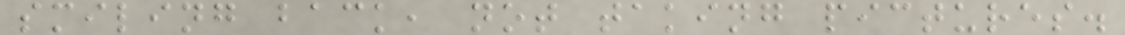smiling back, not taking pictures.
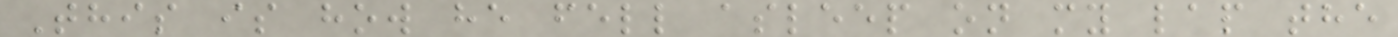This is how he fell asleep on my lap the
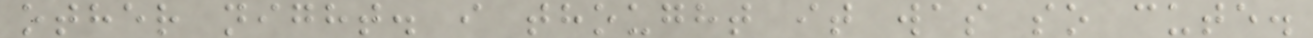other night. i thought it was so cute.
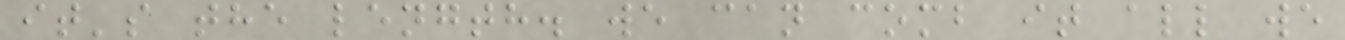it's the length. we can comb it all we
